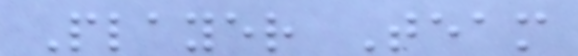Player Team
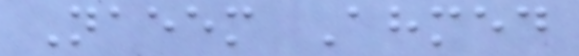Naeem Ahmed
